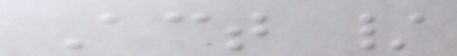Act /
